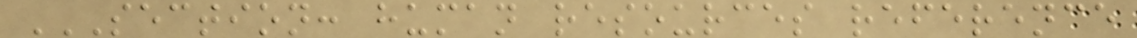SECTION: HUMAN RESOURCES REFERENCE
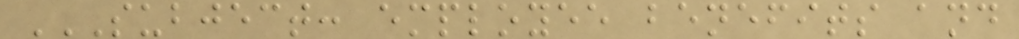SUBJECT: EMPLOYEE BENEFITS AND
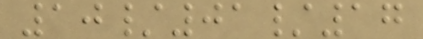10/01/17
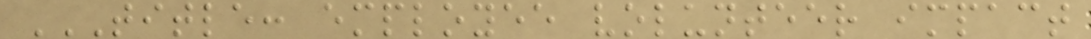TITLE: EMPLOYEE VOLUNTEER IMPACT
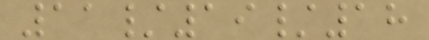11/19/18
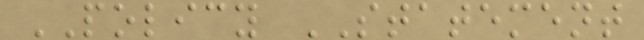POLICY STATEMENT
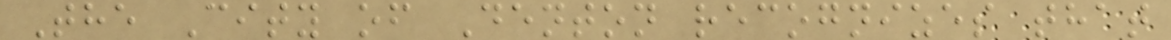The City of Denton recognizes that
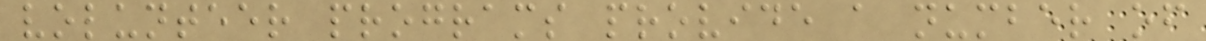volunteer programs provide a number of
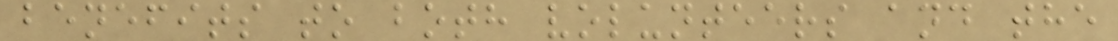benefits to both volunteers and the
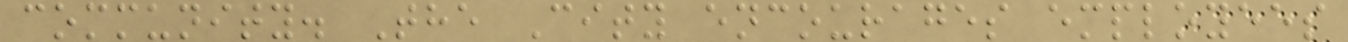community. The City encourages employees
